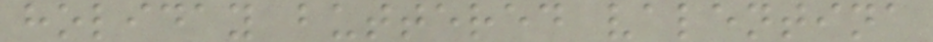holiday buttered valentina
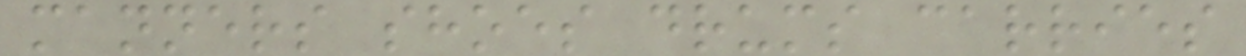manners shoes drums carries
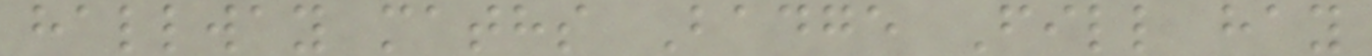hallway maths Badge Fill hay
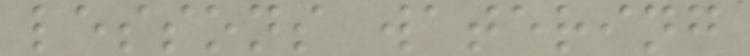lessons watering
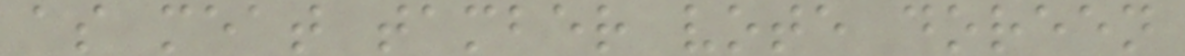as meat tamber vote doreen
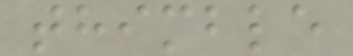thimble
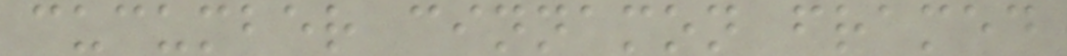cucumber cinnamon framed
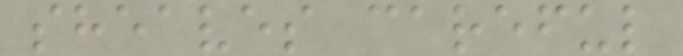sheaves careful
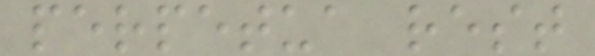perpetua rest
